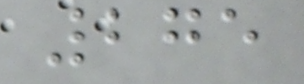275
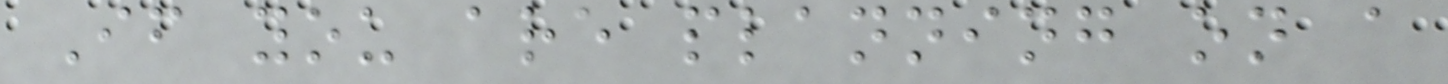If you are planning on a
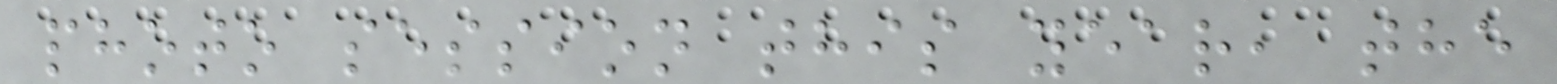photo session this year, the
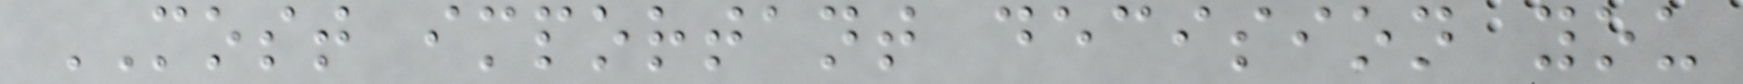MOST important decision you
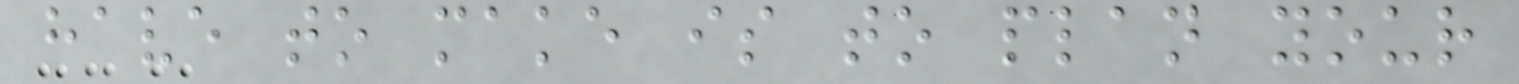have to make is to plan your
